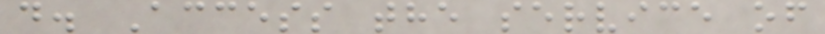d. Access the service of
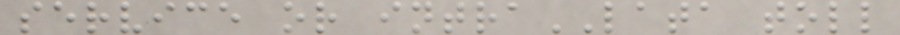service or intraLATA toll
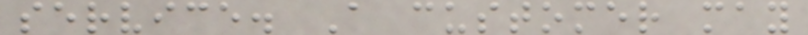service. A customer may
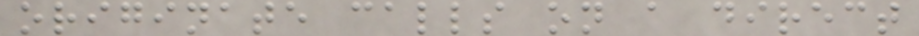originate calls on a direct
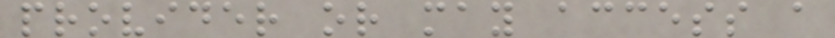provider or may access a
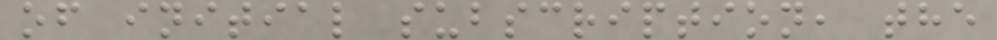of initial subscription, the
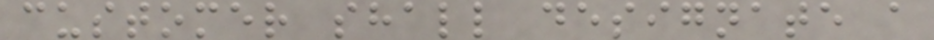customer shall designate a
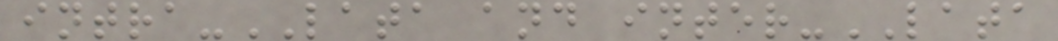intra-LATA and inter-LATA
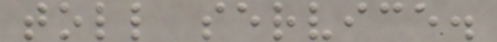toll service.
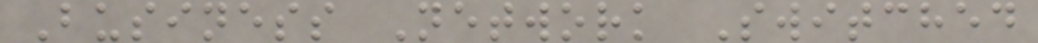Business Network Switched
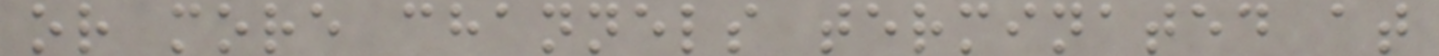or more channels terminated at
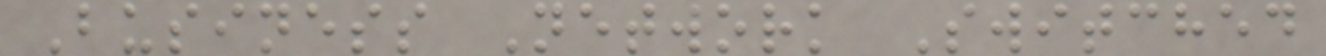Business Network Switched
